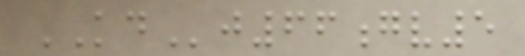KDj66gv5
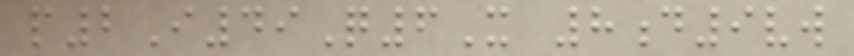p2I49Q6X 8d9vw
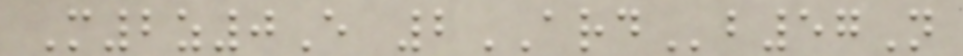M2z0E 2ARDb57N
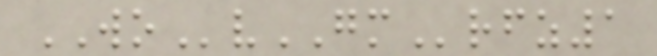WOvGMrfz1
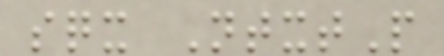sqx NtxtP
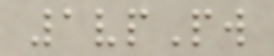1vpPw
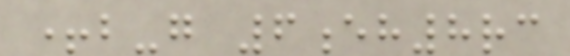+b-g 6eh8rc
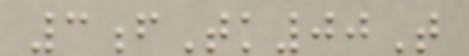3fTk00T
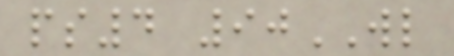ps4 90WL
